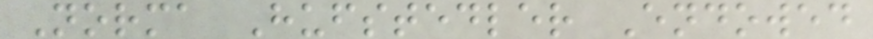Norma Hufstedler Endowed
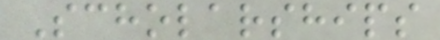Scholarships
